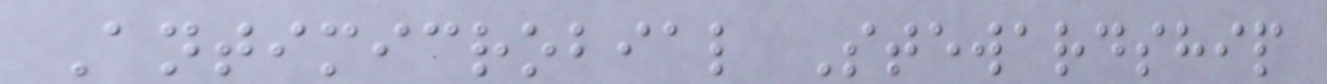Antimicrobial Stewardship
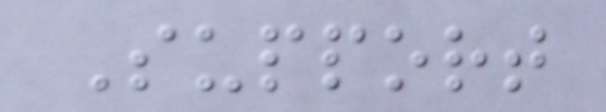Support
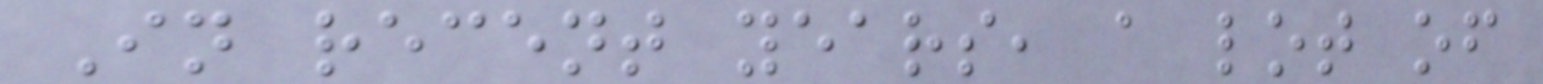In recent years, a lot of
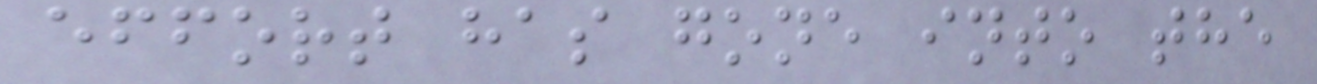effort has gone into the
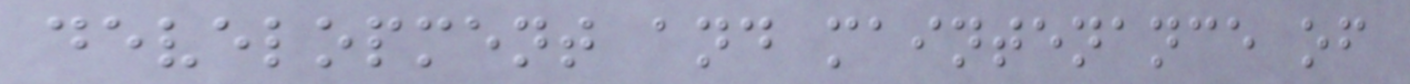development and maintenance of
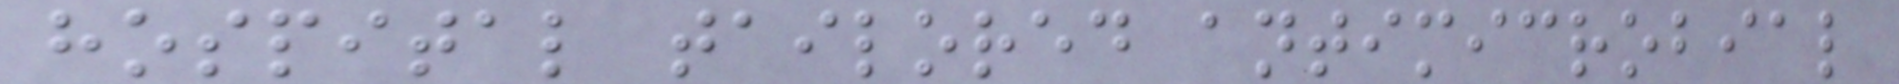hospital tailored antimicrobial
